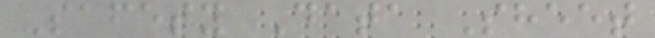Safety Data Sheet
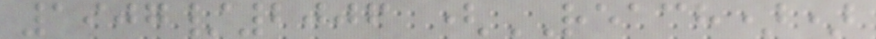1907/2006 (REACH))
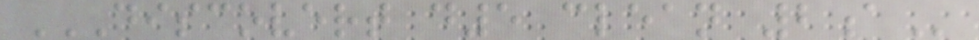DISCOVERT D5 CLEAN 2A
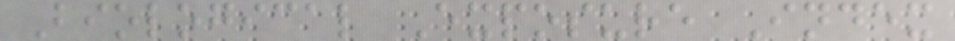Biological Exposure Index
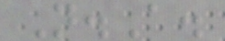N.A.
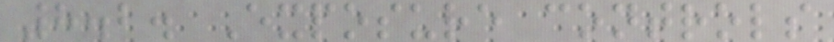8.2. Exposure controls
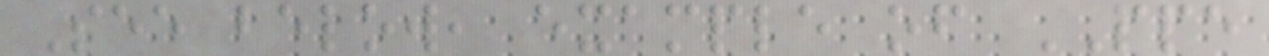See below, example of PPE
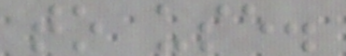to use.
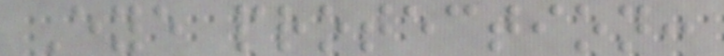Eye protection:
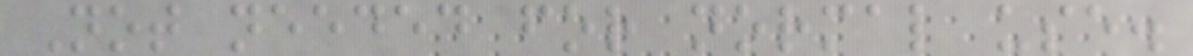Not needed for normal use.
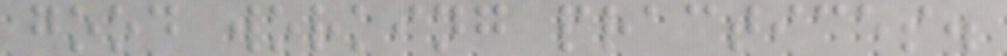good working practices.
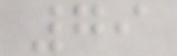79
